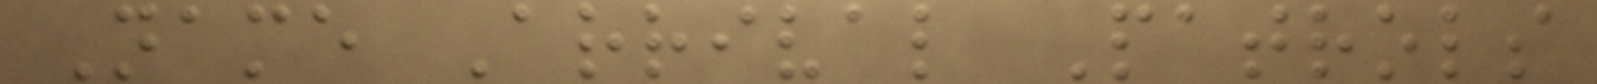Name Arrival Patrols
